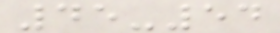45-54
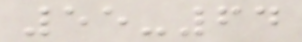55-64
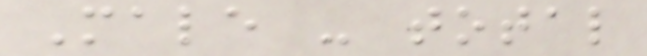Male - total
